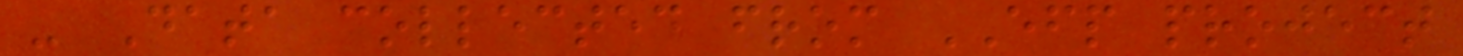- Data collected from EFP project
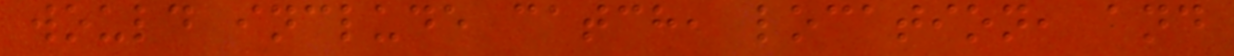would include catch, location, and
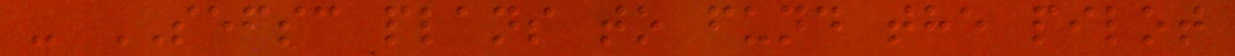- SEFSC plans to fund the pilot
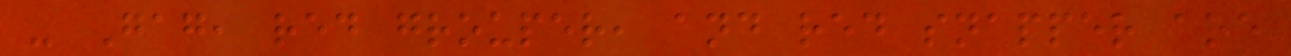- Gag, red grouper, and red snapper are
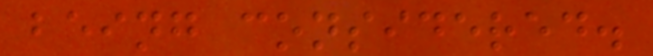being considered.
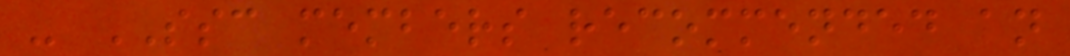- SSC members recommended an
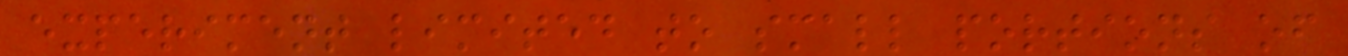experiment limited to small portions of
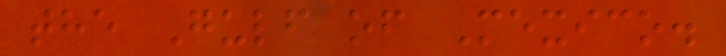the Gulf of Mexico.
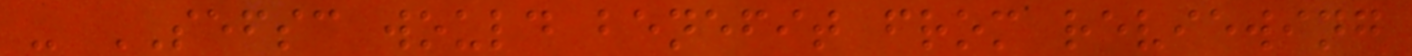- SEFSC would benefit from reviewing
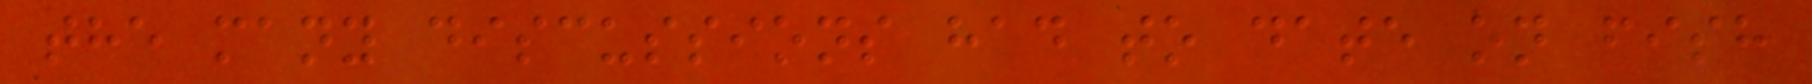the many discussions had to date on fish
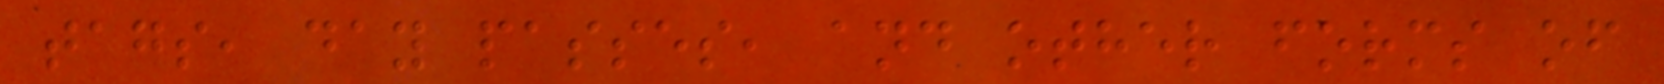tags, day passes, and other forms of
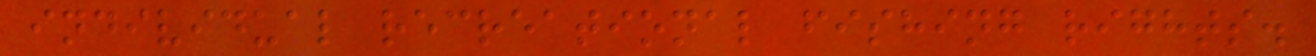individual recreational fishing rights.
